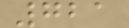721
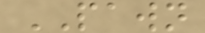PAWN
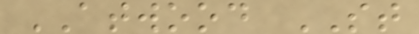ATWOOD ST
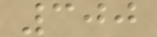300
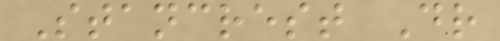Stancrest Dr
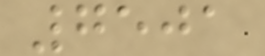7501
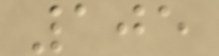105
